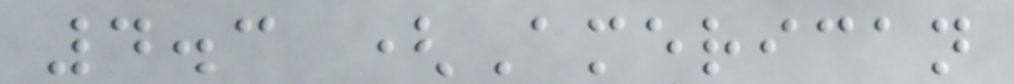4.3 (American
